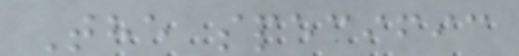The specific
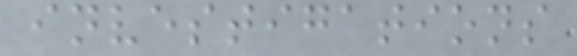investigations
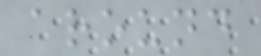around
